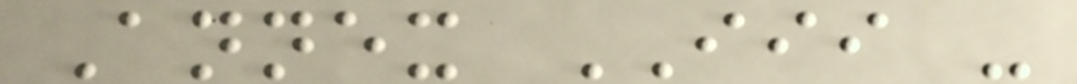Annex III -
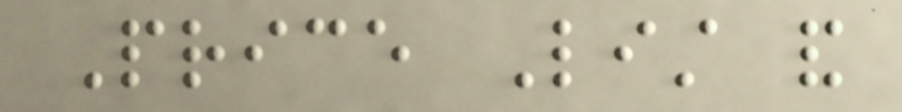Price List and
